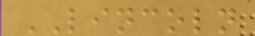LINCOLN
